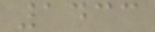1433
